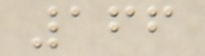166
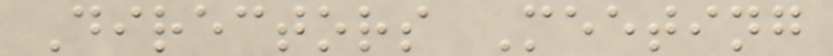Directors Meeting
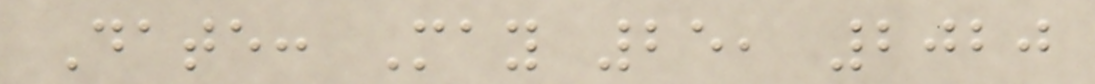Date: May 25, 2020
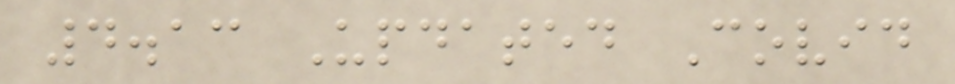4.13 Updated Covid
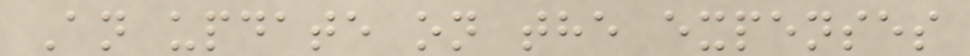An update on the expenses
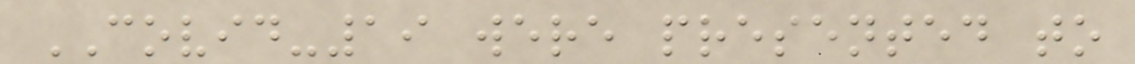COVID-19 were presented to
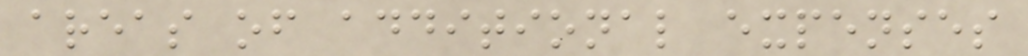areas of additional expenses
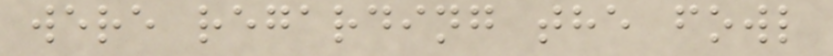were regarding the fowl
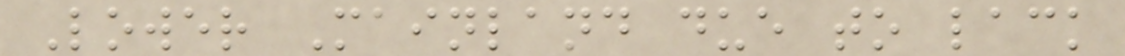Lower Mainland due to lack
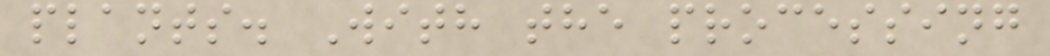plants. With the processing
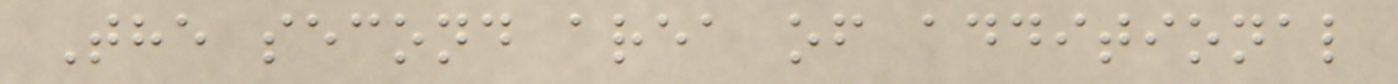The second area of additional
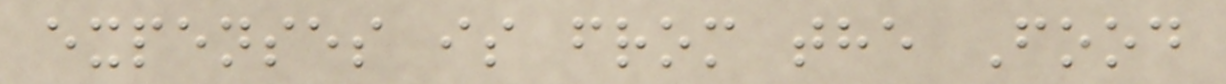expenses is from the Food
